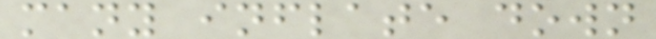many inflate down
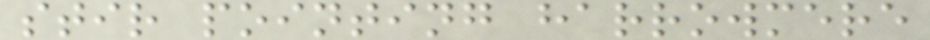stir pointing harrowmere
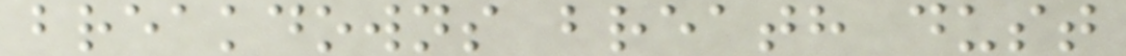breakdowns breath dust
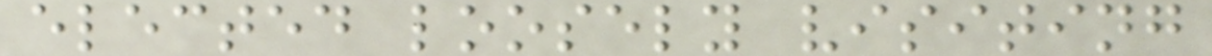elected loosely visiting
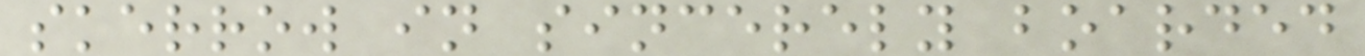skerrow in sincerely boarded
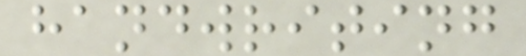handwriting
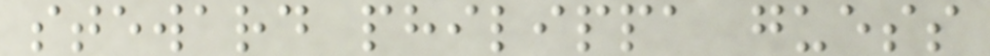steward philippa guess
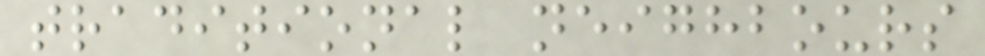traditional neighbours
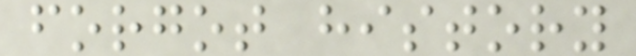forgot history
